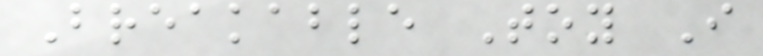Breakable Toy I
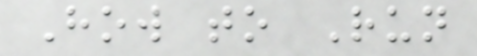How to Run
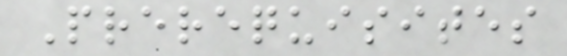Prerequisites
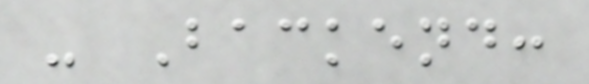- Backend:
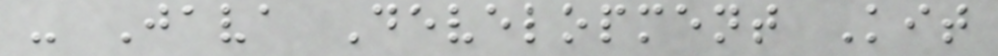- Java Development Kit
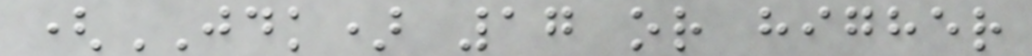(JDK) 17 or higher
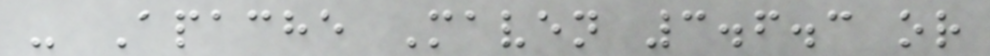- Apache Maven 3.6.3 or
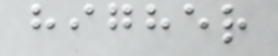higher
